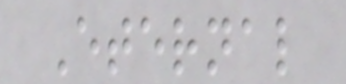Eternal
